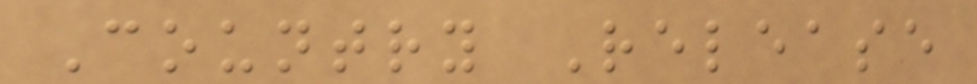Country Release
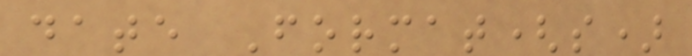date Format(s)
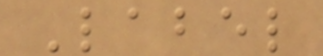Label
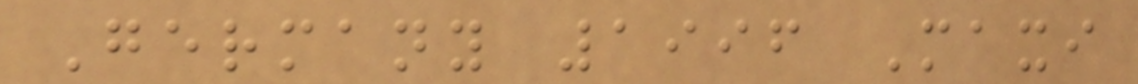Germany 1996 Maxi
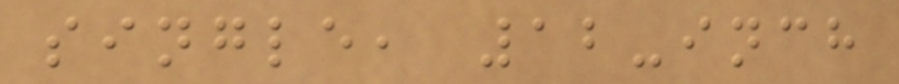single, 12-inch
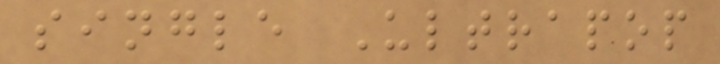single Ultrapop
